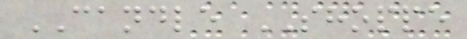CANDLE SHOPPE
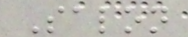Salon
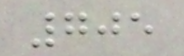705
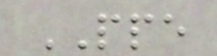PPE
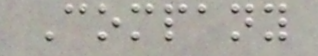Company
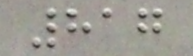817
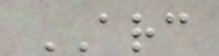ARC
